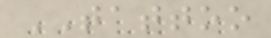TATTOO
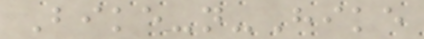Bike-n-Hike
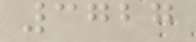3727
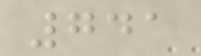741
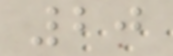20
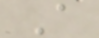A
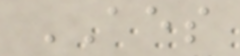AES
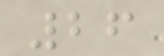26
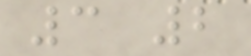3 2
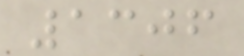1306
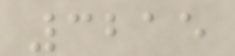3215
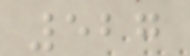527
